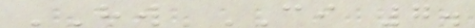HW CI 7.
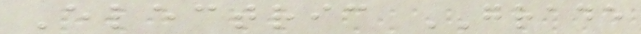Electric GRADE
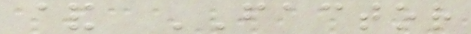& FACTOR
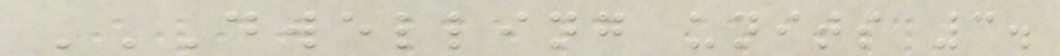DWELLING UNITS 3.
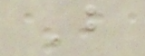B
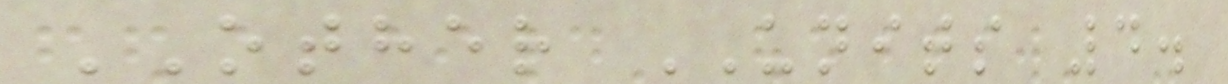OTHER UNITS 4.
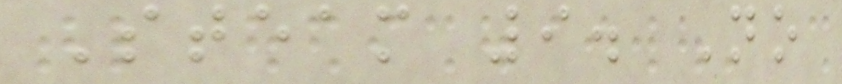Steam 9. No
